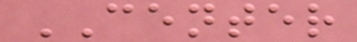CENTER
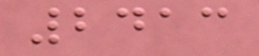2413
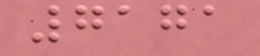7171
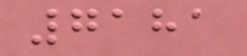7181
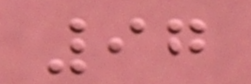97
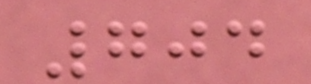704
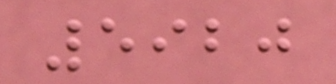5920
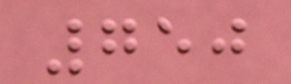750
